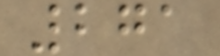271
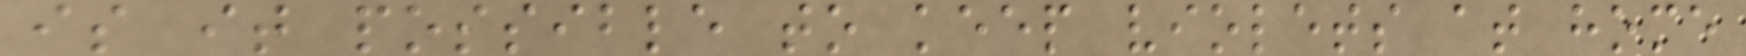is it possible to keep violets at home
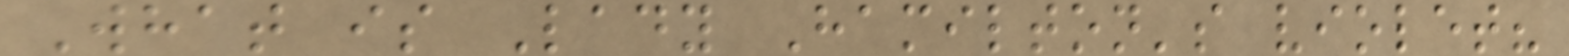What is Lady Hamilton's violet?
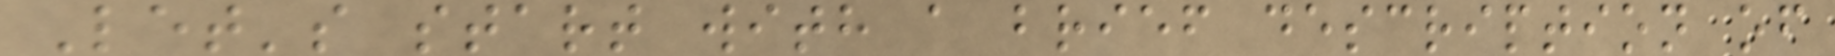Let's start with a brief description of
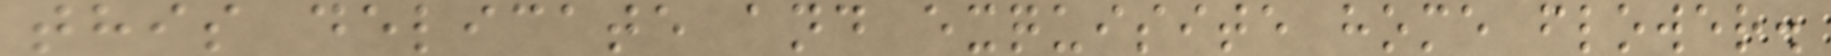this delicate and exquisite home flower.
